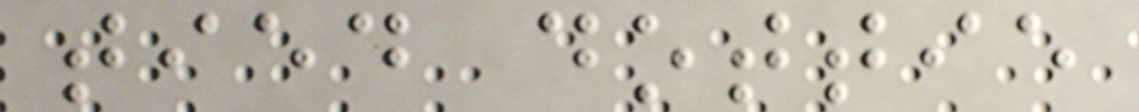tied dottie
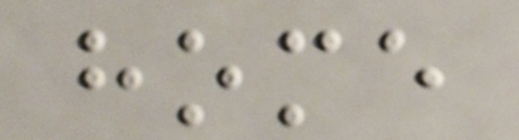home
